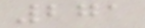271
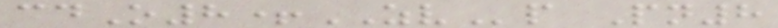cdO8+ZVp Pn8
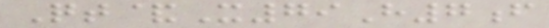Qt&X79H7f
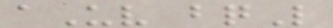aUv bqL
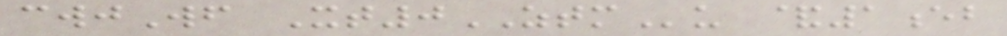cwjWf Xt0ZTMu &1eb
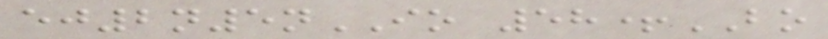ej2n5nIO 58+BO
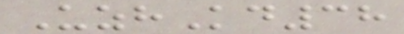UzhKd38
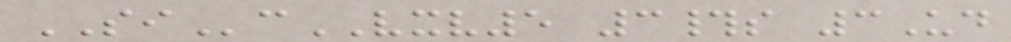SIcVXV5 3#s 3Ud
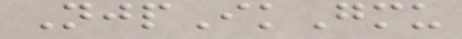NjpIkGmu
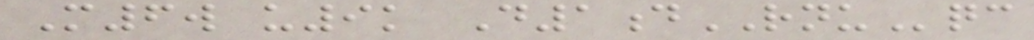M6w u9k D1dRNUqc
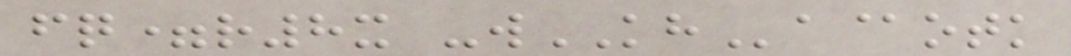fq=r8x -wKHa@otk
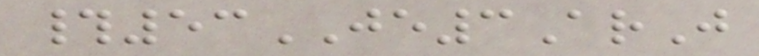#53JE3ArJ
